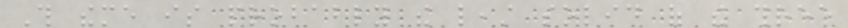This theme is probably the least solid of the three
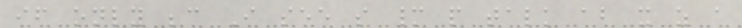if only because I see so many people talk about it as a
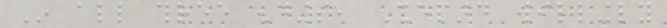In all three endings, Shepard willingly
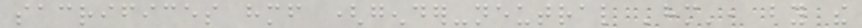sacrifices himself (gender-neutral 'him', by the
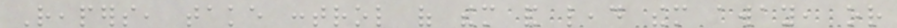Reapers, take control of them and lead them away, or
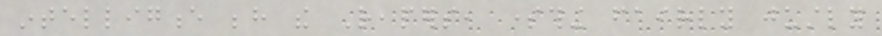intelligence behind the Reapers, something fairly justly
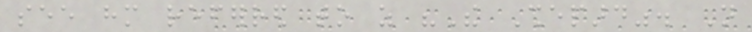see him referred to as "The Shepard". Not
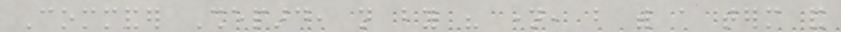Commander Shepard, not by his name, but with a term and
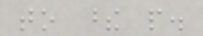to these people.
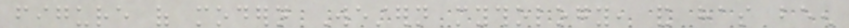figure of modern Western mythology, and has been
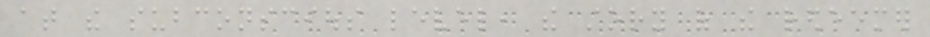at the subconscious level, the story of the redeemer
